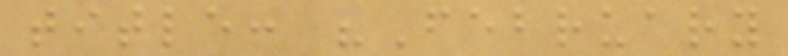title: "February
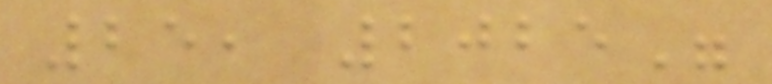25, 2025"
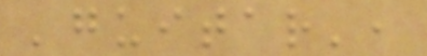'guitar',
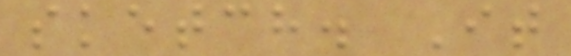sketch. It
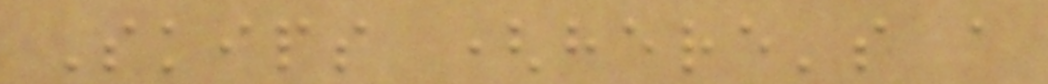Skips (here's a
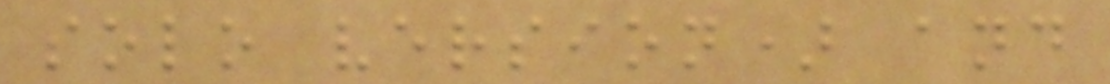solo version) and
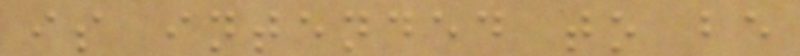is intended to be
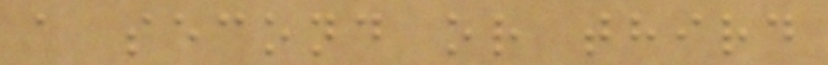a second or third
